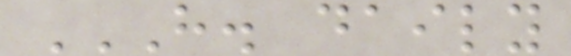H. DAILY
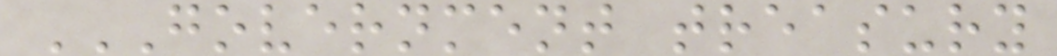GOVERNMENT TREASURY
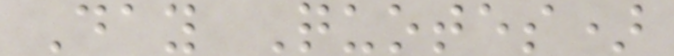Day Quotes)
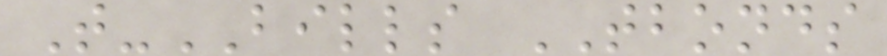T-BILLS TBONDS
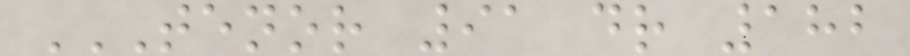TENOR 91 DR 182
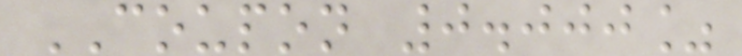COUPON 0.000%
